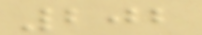202
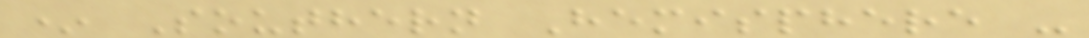* Southern Hemisphere -
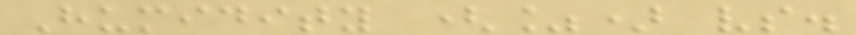Humidity (%) vs.
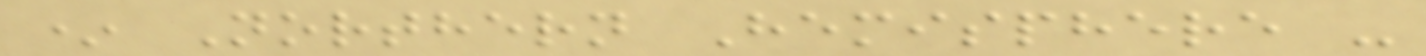* Northern Hemisphere -
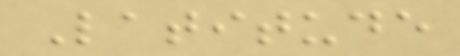Latitude
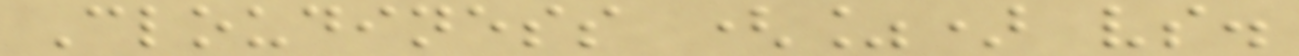Cloudiness (%) vs.
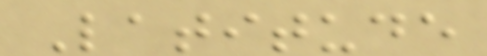Latitude
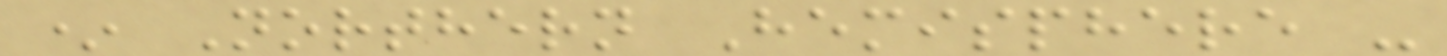* Northern Hemisphere -
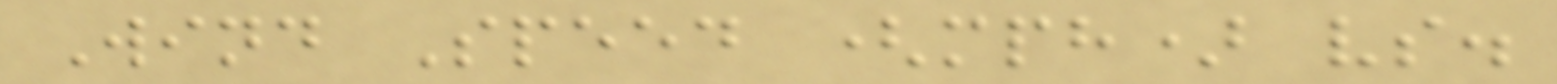Wind Speed (mph) vs.
